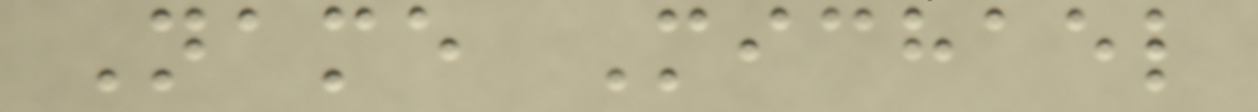Name Michael
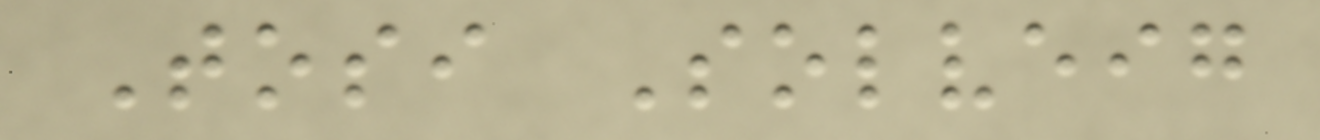Tosi Solveig
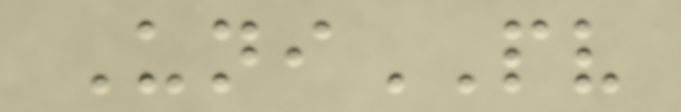UniPV
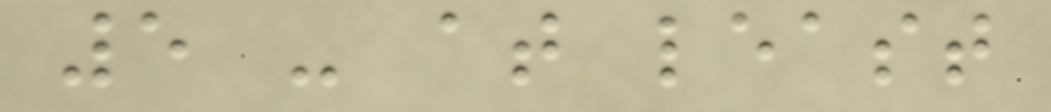5 - at least
